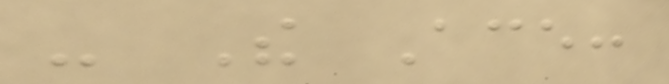- The Ace:
